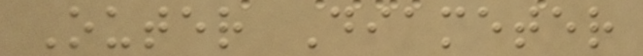Outer Diameter
